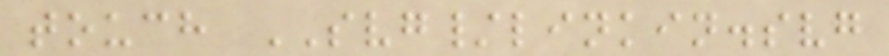touch SVG/linkin.svg
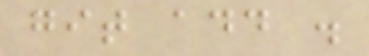git add .
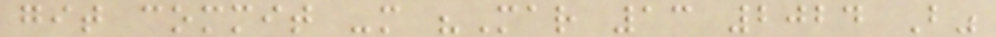git commit -m "Mar 13 2024 B"
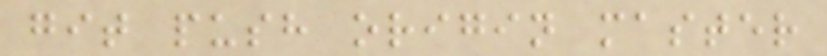git push origin master
